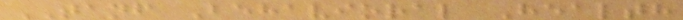TANF Behavioral Health
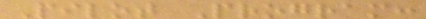Pilot Program:
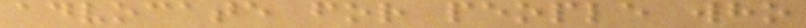advocate for people who
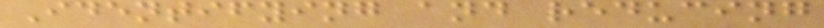Identifying and reducing
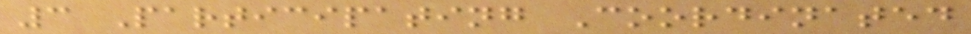3 Participating Coordinated
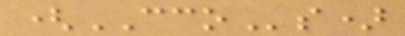(CCOs)
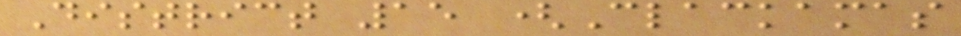District 15 (Clackamas
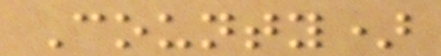County)
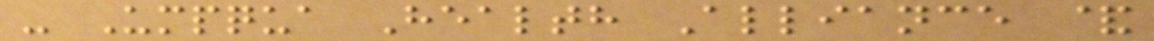- Umpqua Health Alliance &
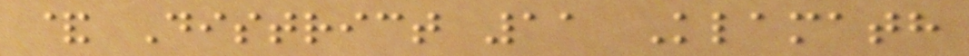& District 11 Klamath
